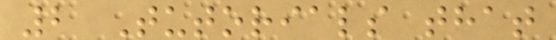2 Tutorials that
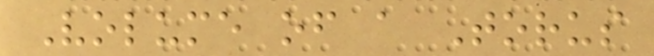Volume of a Torus
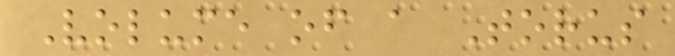Volume of a Torus
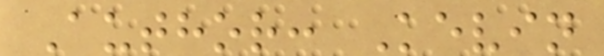Author: Kevin
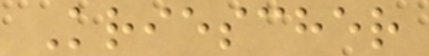Kriescher
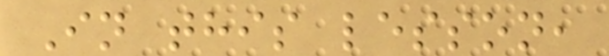In this lesson,
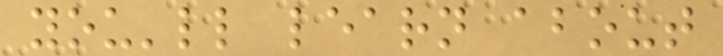you'll learn about
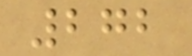272
